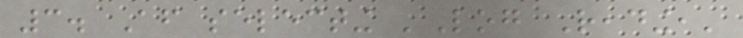3. After selecting 'Log Reading,'
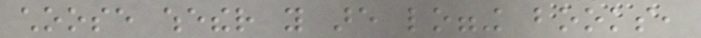choose whether you are logging books,
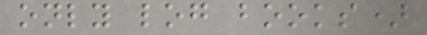only log books)
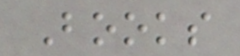Books
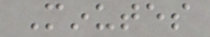Minutes
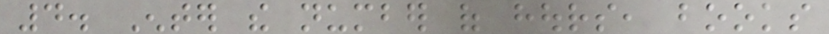4. Enter the number of hours, books
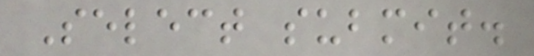Select submit.
